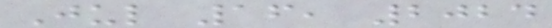Jul 16, 2024
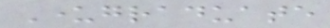Undergraduate
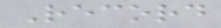Record
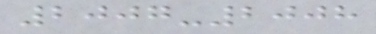2007-2008
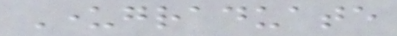Undergraduate
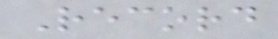Record
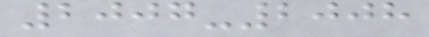2007-2008
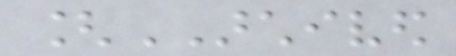[ARCHIVED
